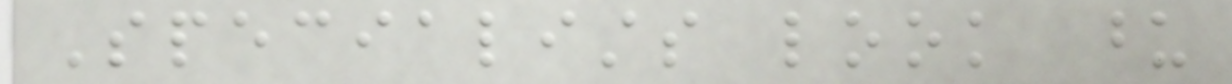Specialists look upon
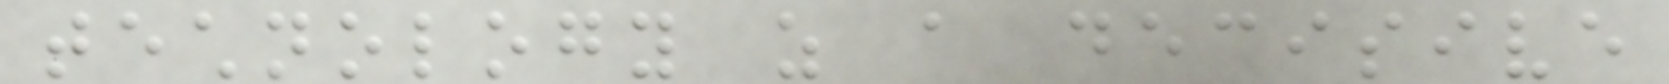technology as a decisive
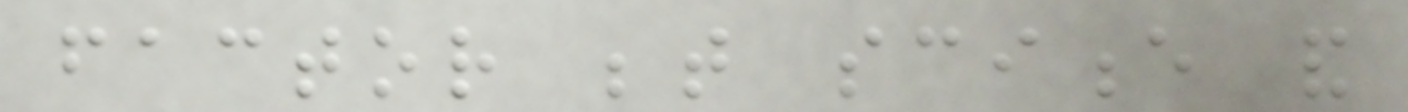factor between science and
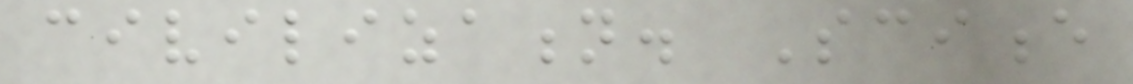civilization. Science
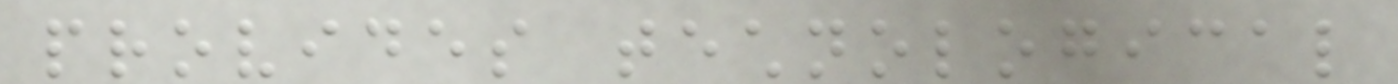provides technological
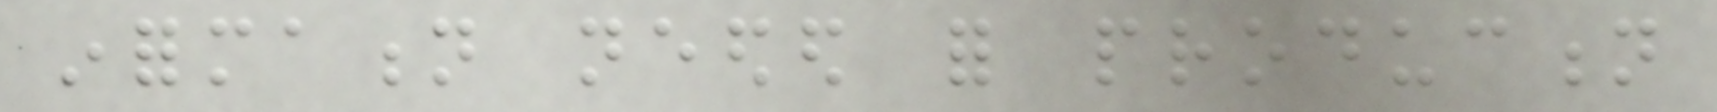information needed for production
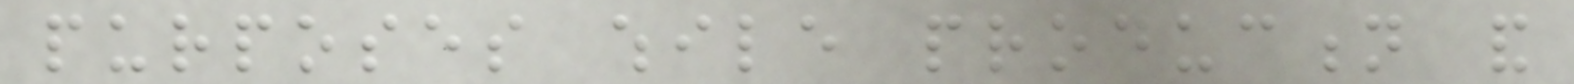purposes while production and
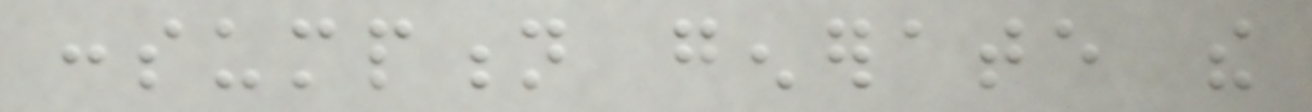consumption generate the
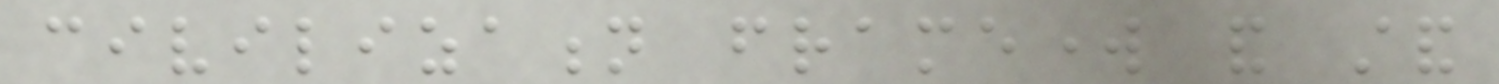civilization framework and stand
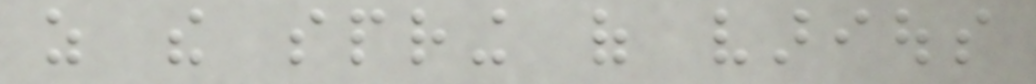as the spring of various
